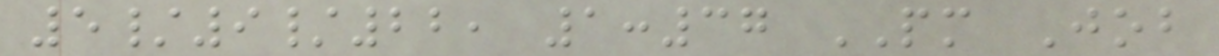5/9/22, 1:37 PM Job
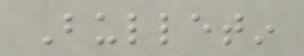Bulletin
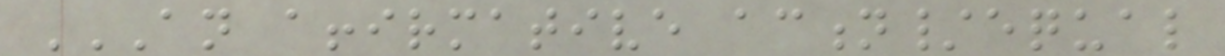AN AFFIRMATIVE ACTION/EQUAL
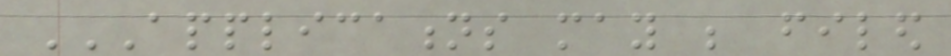APPLICATIONS MAY BE FILED
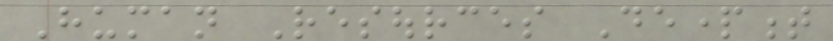Human Resources Department
